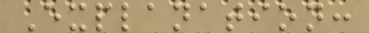Explanation:
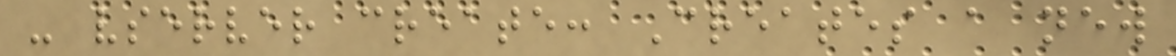- vserver create: Creates a new
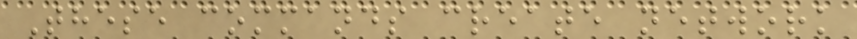These commands create network
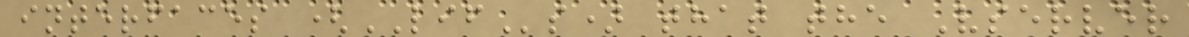interfaces (LIFs) that the Vserver
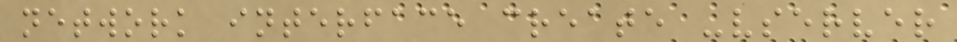network interface create -vserver
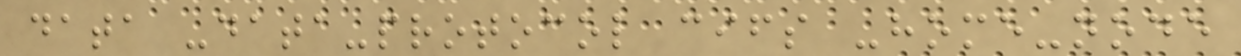data -data-protocol cifs -home-node
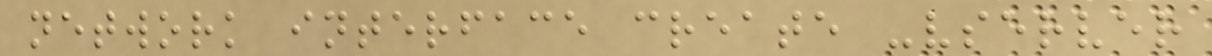network interface create -vserver
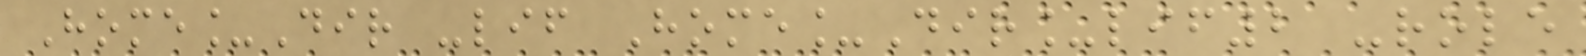Home_Dir -lif Home_Dir_lif2 -role
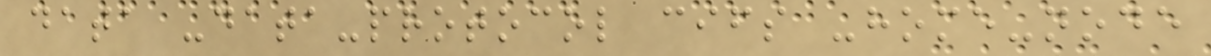data -data-protocol cifs -home-node
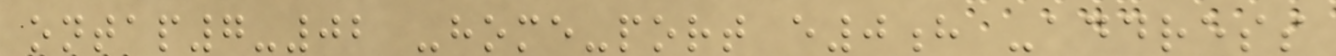ontap7-02 -home-port e0h -address
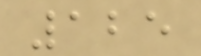125
